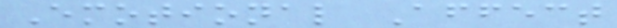Emotional Affect
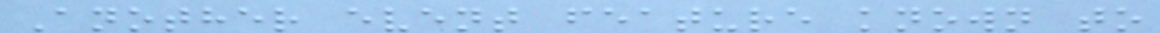Another event feature known to
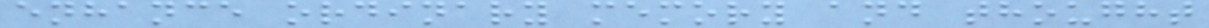enhance ordinary memory and thought
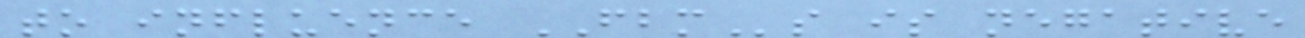to influence FBMs is negative
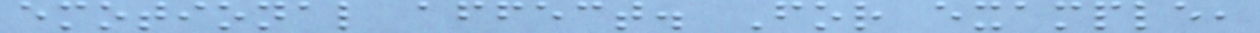emotional affect. For example,
